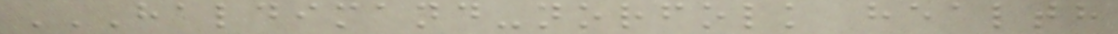HALDIMAND-NORFOLK HEALTH
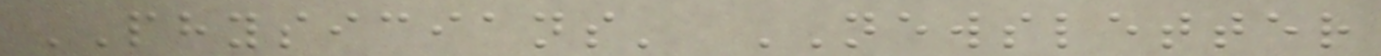PHYSICIANS' NEWSLETTER
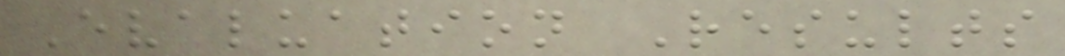Evaluation Results
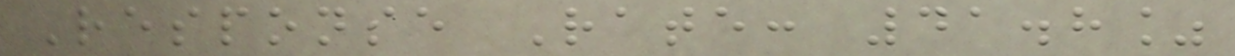Response Rate: 41.8%
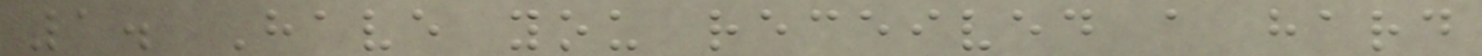1. Have you received a hard
